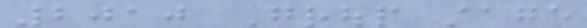2010 Group stage
